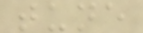tune
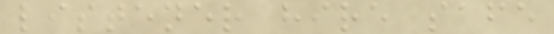listener hire safe
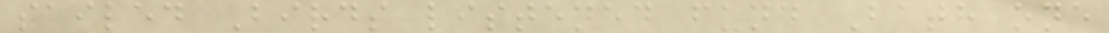sailed Birds listened fund Bath one
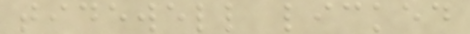tidewell licked
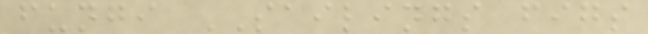fungi SAILINGS figs
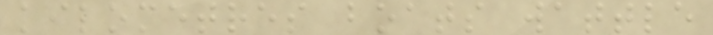kilometres boats wattle
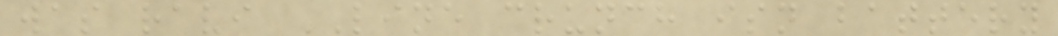was ravi LINE crunch isn battery
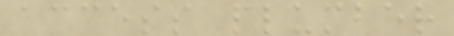access plumber
